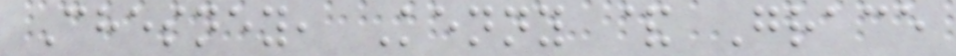Chesney, Kenny & Grace
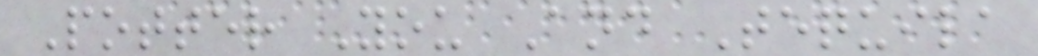Potter You And Tequila
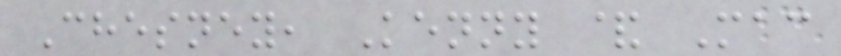Chesney, Kenny & Mac
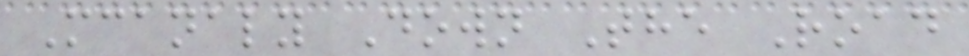Mcanaly Down The Road
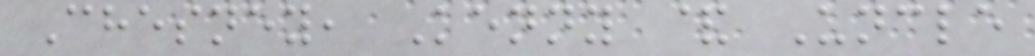Chesney, Kenny & Uncle
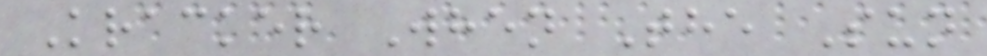Kracker When The Sun
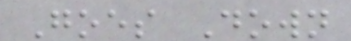Goes Down
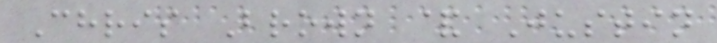Chris Brown & Justin
